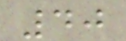40
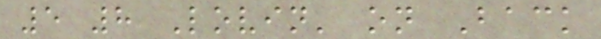5 8 Lovin' on Back
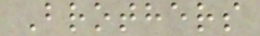Brothers
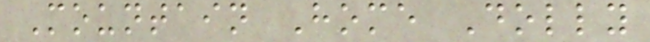Mountain Home Dolly
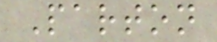Parton
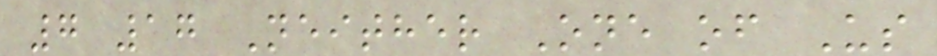7 17 Neither One of Us
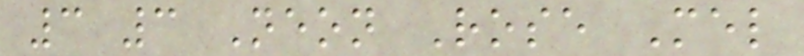3 3 Neon Rose Mel
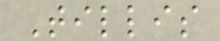Tillis
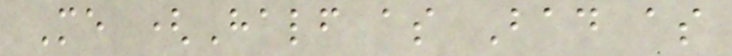Me (Half as Bad as
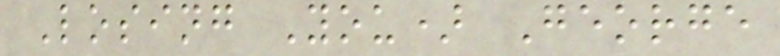Losing You) George
